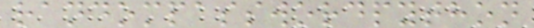randompasswordpython
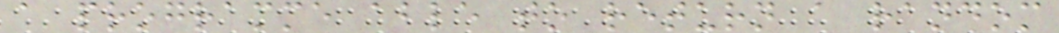a programme able to return a random
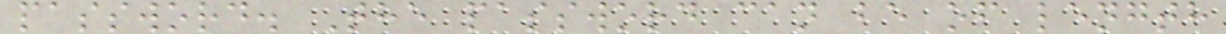password. The password can be of length
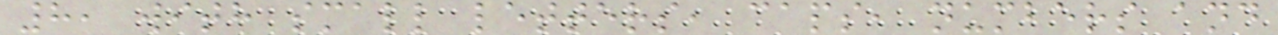8, with small letters, caps, numbers and
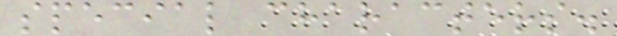special characters.
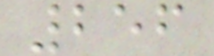256
